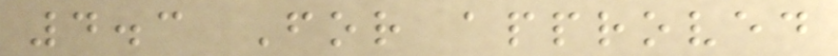4.3 For approved
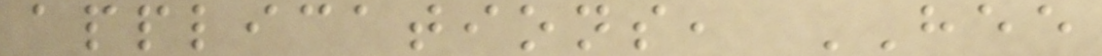applications, HEE
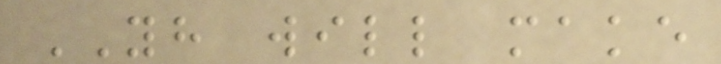YH will make
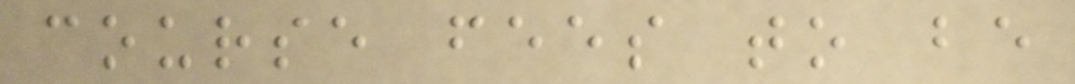course fees to be
